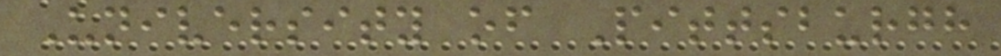University of Pittsburgh
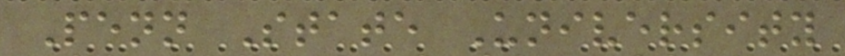Penn State University
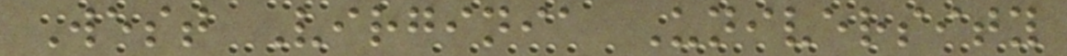West Virginia University
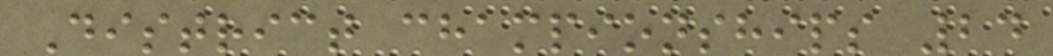District championships 24
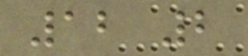12 2
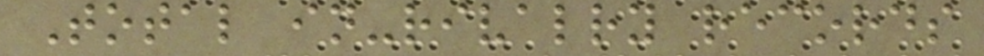Total in-rivalry records
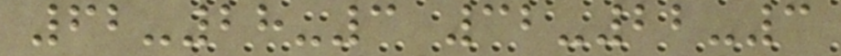62-28-3 32-22-3
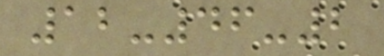12-46-2
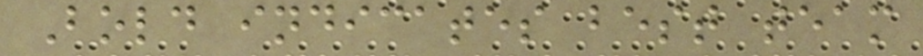Bold indicates best team
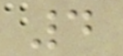4
